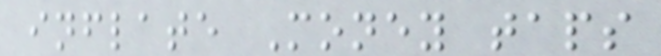inflate Money taps
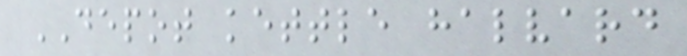DEPOT kettle halvard
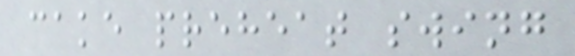cake preheat swing
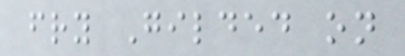fry Gilded on
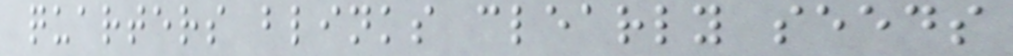quarters blinks clearly seeds
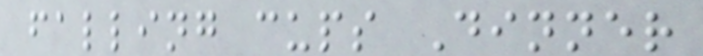falling cups Dinner
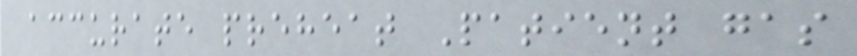accurate preheat Patient gas
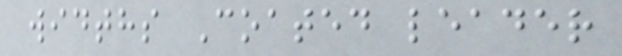widths Coated leader
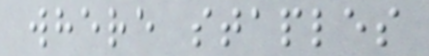where staples
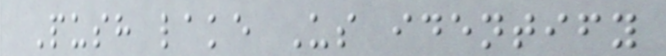Push lake Us identify
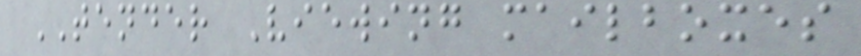TENDER Viewing mailboxes
